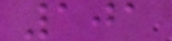101
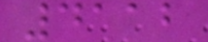4112
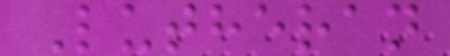Lutheran
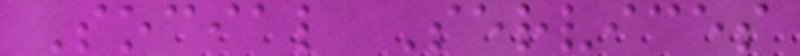Social Services
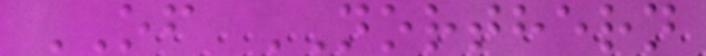OF NORTHERN
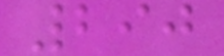290
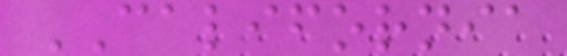CALIFORNIA
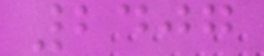2407
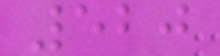520
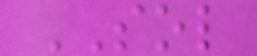SOL
